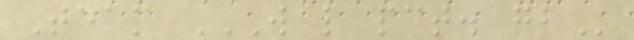Team W L PCT. GB
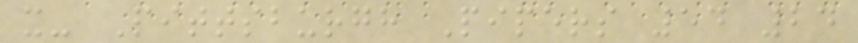x- Pittsburgh Pipers 54 24
